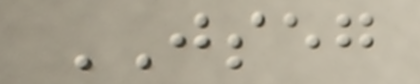JSEG
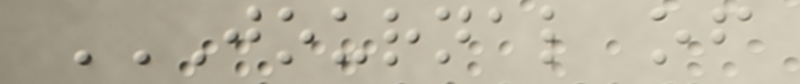JOURNAL OF
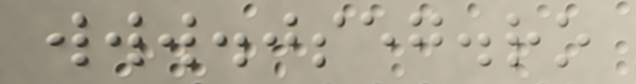www.jseg.ro
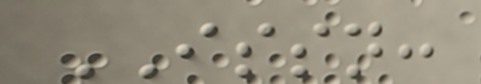ISSN:
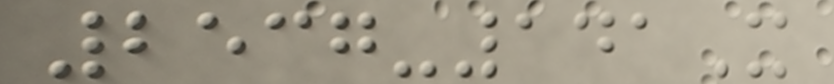2537-141X
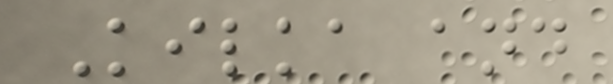Kilka and
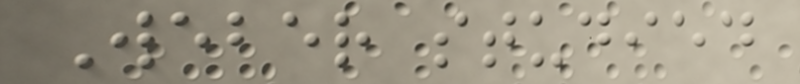Weber studied
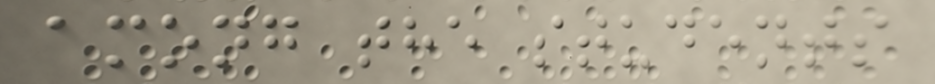among the students
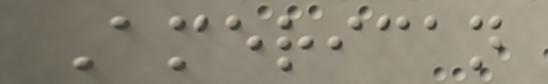American
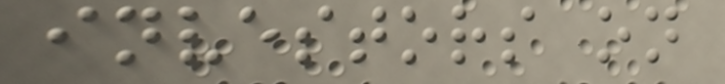investors on
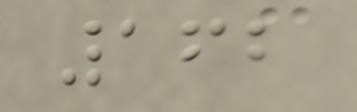162
